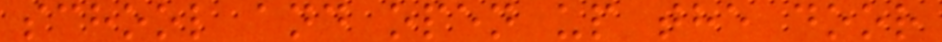school and open up the door
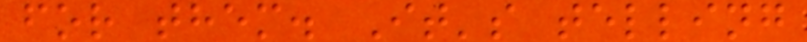for them. It's telling
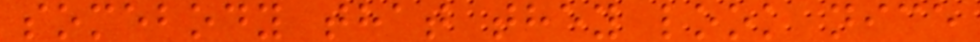somebody that they look nice
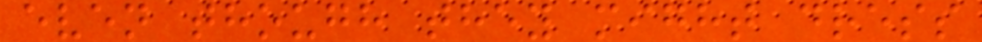even though they might dress
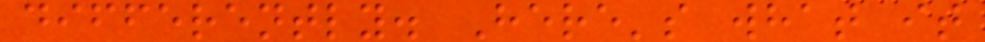differently. Here's what it
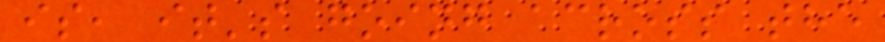is, it's going across the
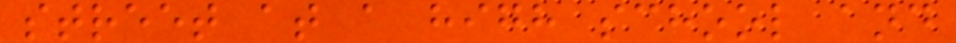street at a high school and
